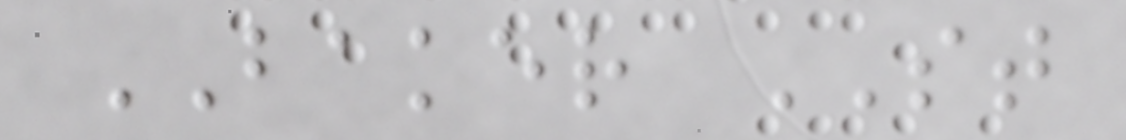BAKER ST
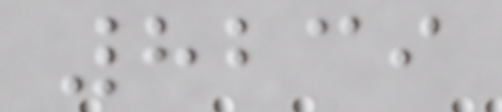8239
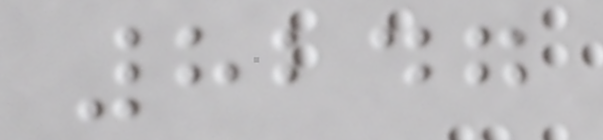8247
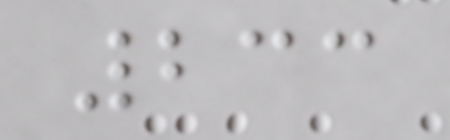233
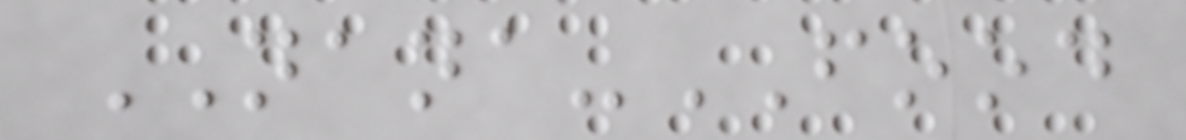NANA-FOOD
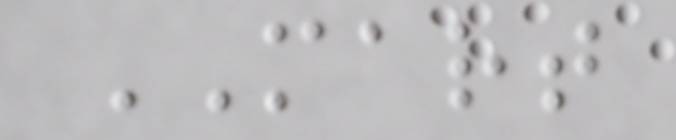MART
